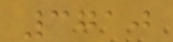3710
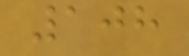108
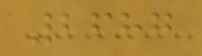2687
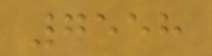7558
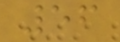56
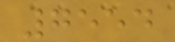7554
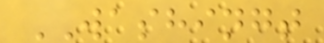WASHINGT
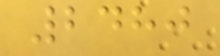2480
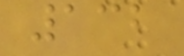132
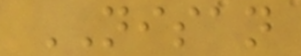NISAN
